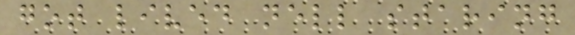got lived nell staring
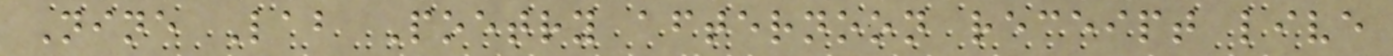Nine Lab Poetry afternoon receipt live
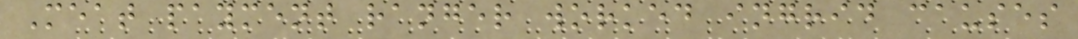Meat payment ranger worked ingrid causes
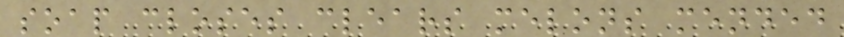soap closes clears melons mended
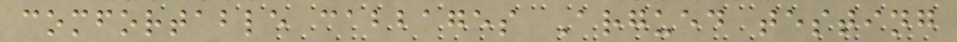comfortable cabbages Argued testing
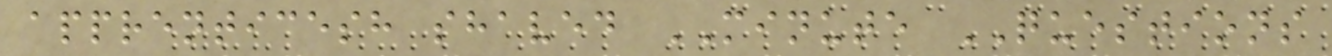apprenticesh shaved MINUTE QUESTIONS
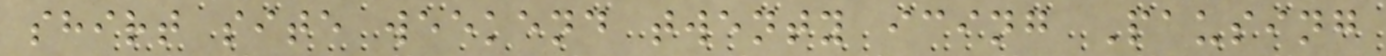shirt site weekend twenty icing Pausing
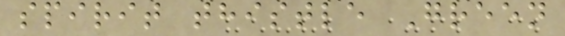spirit thistle Green
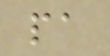pa
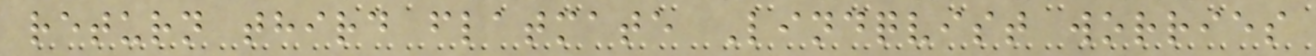return third flatmate Lindqvist worries
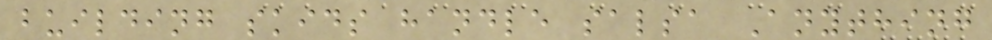building skids handle salsa Anything
